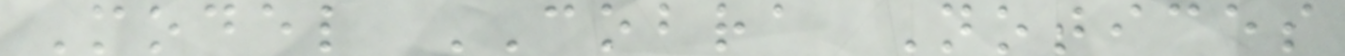Model COBRA Notices
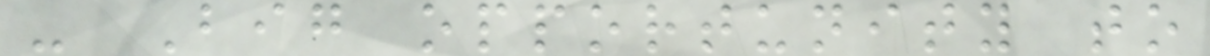- Big opportunity to
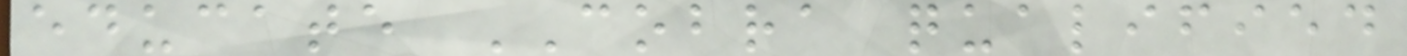educate COBRA qualified
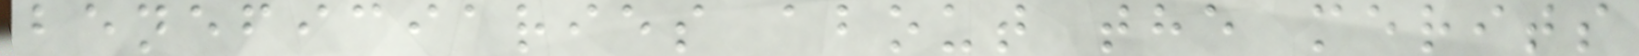beneficiaries about the merits
